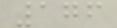176
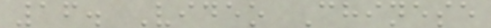16. Video Chinese
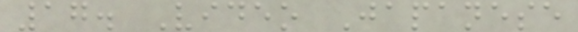17. Video Japanese
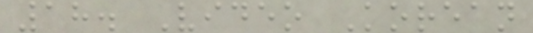18. Video Korean
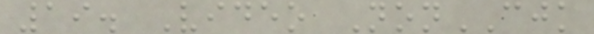19. Video NonCJK
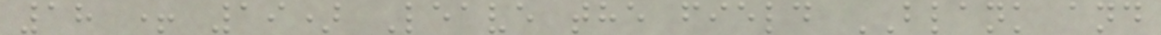18 + 19) Leave the field BLANK and
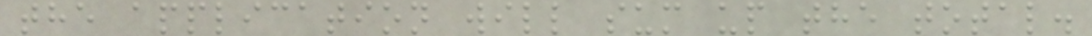the application will sum up the total.
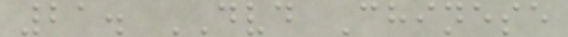21. DVD Chinese
